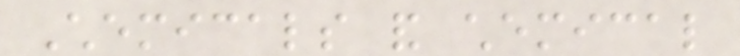Chemicals and chemical
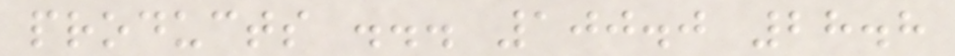products ... 100.0 28.8
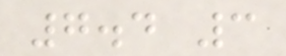7.4 3
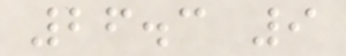26.3 9
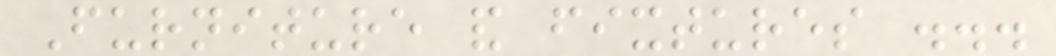Furniture and fixtures ...
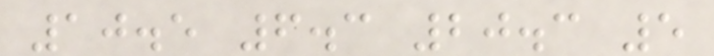10.5 6.3 20.3 5
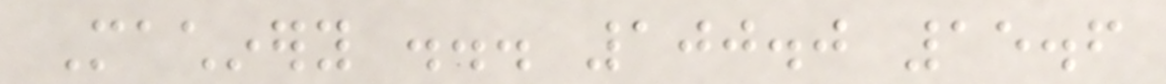Machinery ... 100.0 15.6
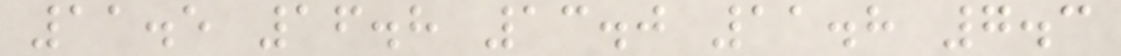11.5 16.8 13.0 11.8 7.3
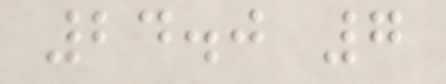24.0 7
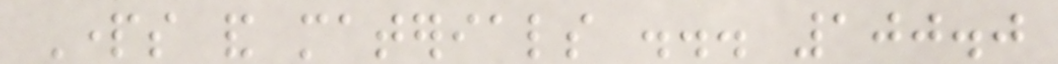Parts and materials ... 100.0
